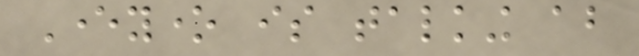Everyone is talking about
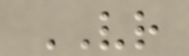VR
